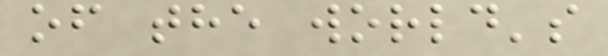of the world's
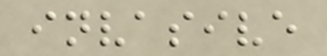invasive
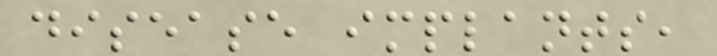disease implants,
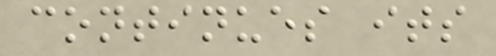continues its
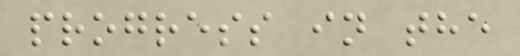progress in the
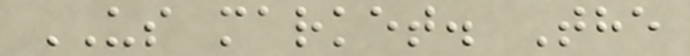US market. The
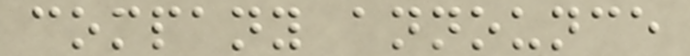company announce
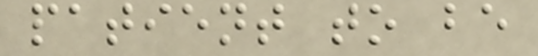patient to be
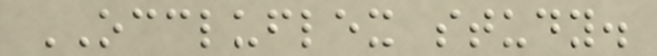OCCLUFLEX study.
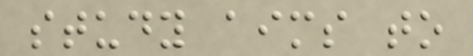study aims to
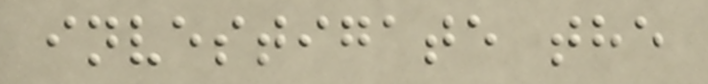investigate the
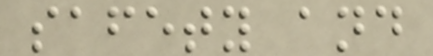safety and
